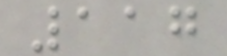117
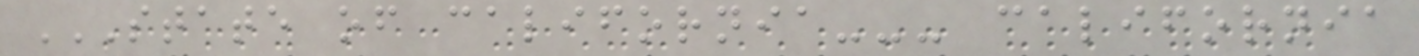STATE OF CALIFORNIA--- CALIFORNIA
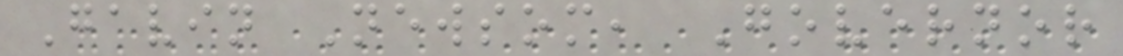Gavin Newsom, Governor
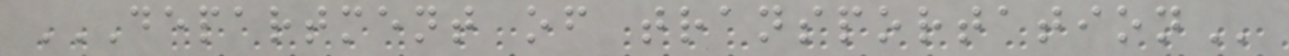DEPARTMENT OF TRANSPORTATION
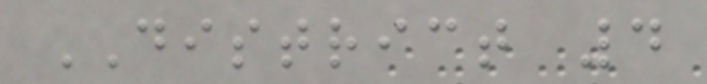DISTRICT 4
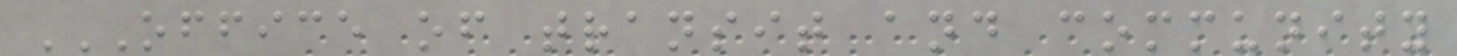OFFICE OF TRANSIT AND COMMUNITY
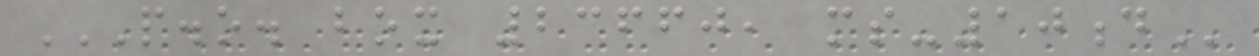P.O. BOX 23660, MS-10D
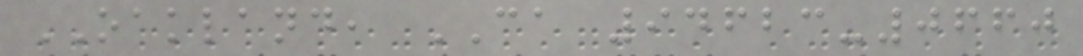OAKLAND, CA 94623-0660
